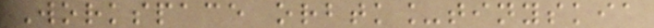Workspace orbtk_tinyskia
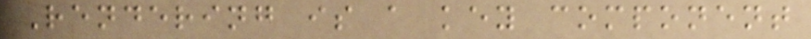Rendering is a key component
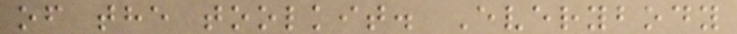of the toolkit. Everybody
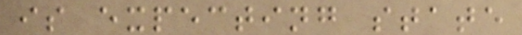is expecting state
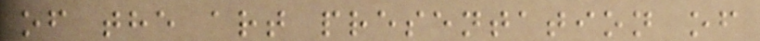of the art presentation of
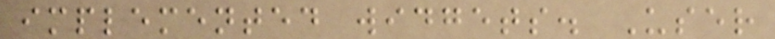implemented widgets. User
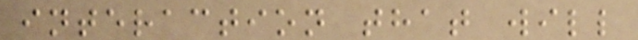interaction that will
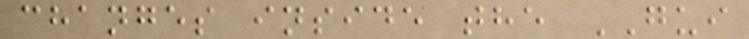changes inside the GUI
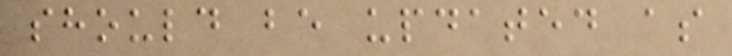should be updated as
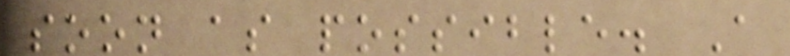soon as possible. A
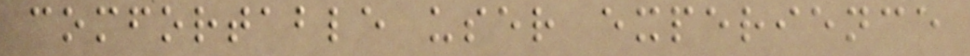comfortable user experience
